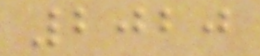2020
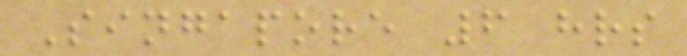Singapore 6 hrs
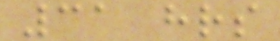31 hrs
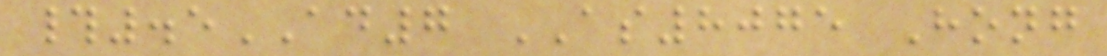#.5AD7 AS8075 Hong
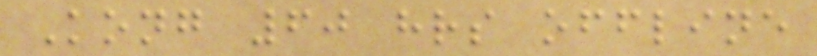Kong 60 hrs offline
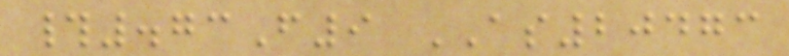#.73F9 AS20473
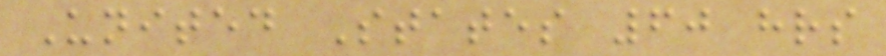United States 60 hrs
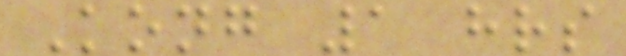Kong 1 hrs
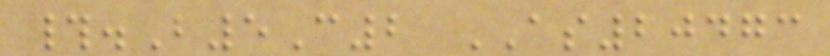#.B5C2 AS20473
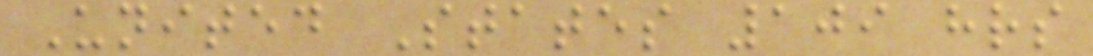United States 109 hrs
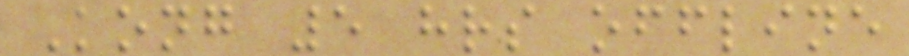Kong 5 hrs offline
